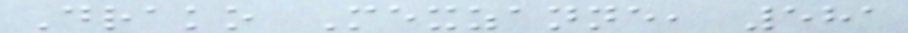Drako Mexzanne, 581
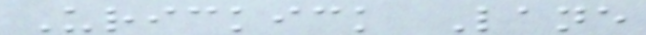Urickick Lane
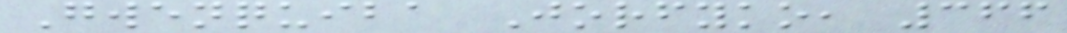Gwenquiba Jorfyko, 366
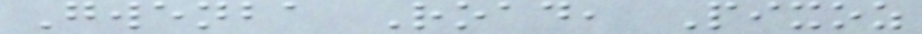Gwenba Road, Pixoz
